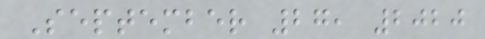September 27, 2020
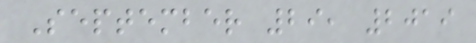September 29, 2019
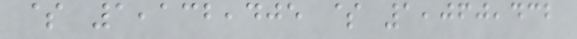$ 1,132,405 $ 1,060,432
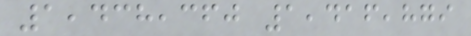1,438,360 1,416,879
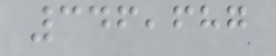346,687
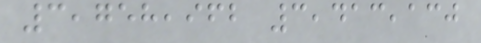3,758,962 3,413,130
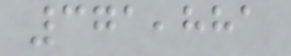371,881
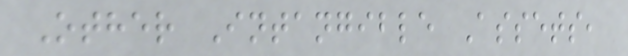Other Intangible Assets,
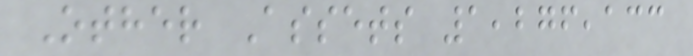Other Assets 1,276,133
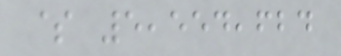$ 5,554,624
